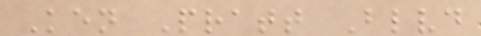Ken Pratt Blvd
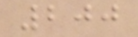200
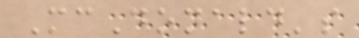McDonald's
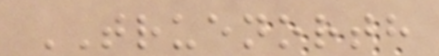TRUENORTH
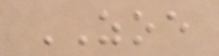ZOE
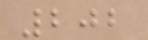202
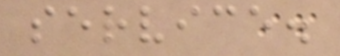service.
